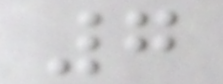7
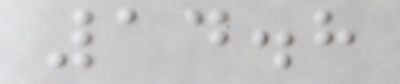14.8
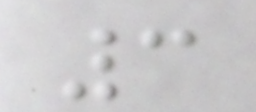3
